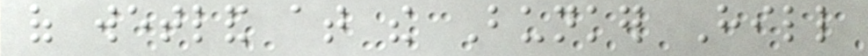of wetland at the Bunker Hill
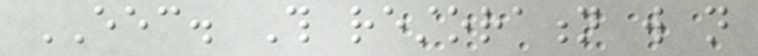EEC. This restoration will not
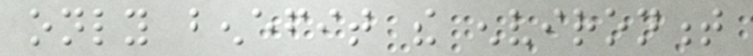only benefit the environment
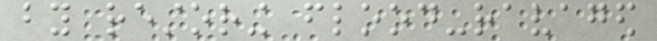by restoring flood-ravaged
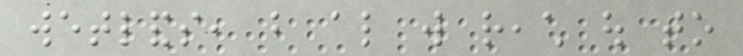wetlands, but also will reach out to
